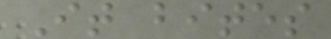It bites
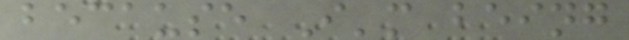because I'm being
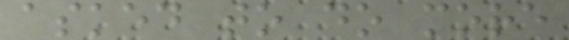asked to do more
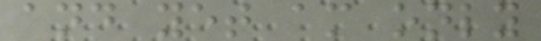and yet am only
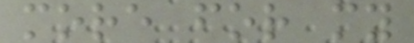more for my
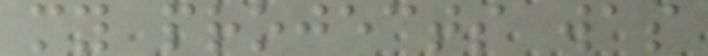my projects was
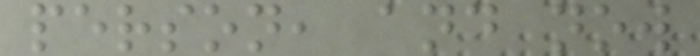person, and now
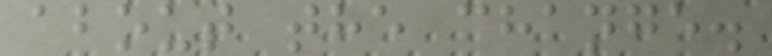about the change.
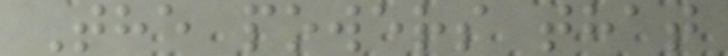The powers that
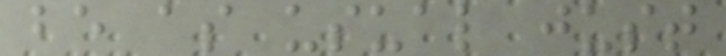be as usual just
